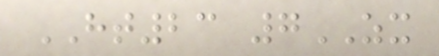HT23 7ZX
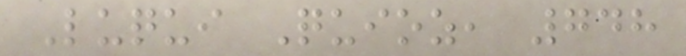Luqui Quioz, 748
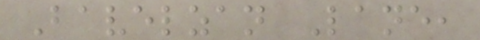Bavelzan Lane,
